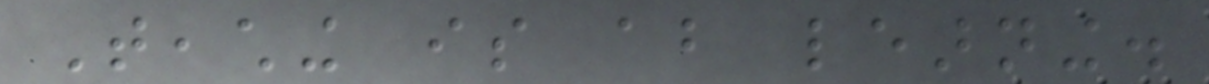Teaching is about learning.
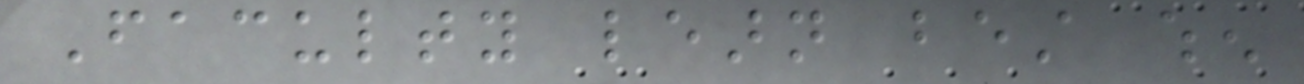Faculty learn best when
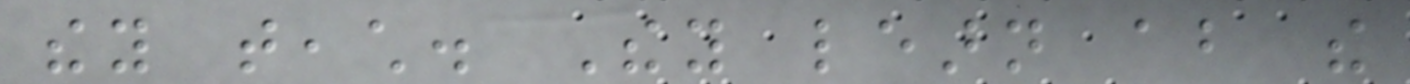they teach. They learn about the
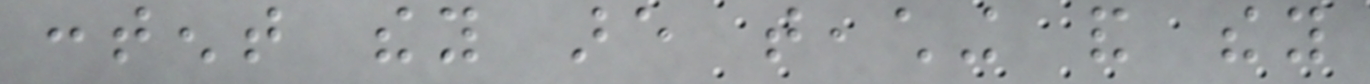content they are teaching and they
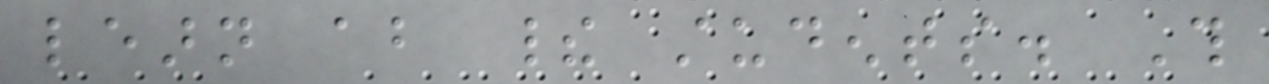learn about their students. This
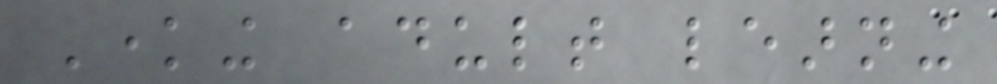Knowing adult learning
